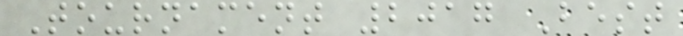Tournament 2017 Best
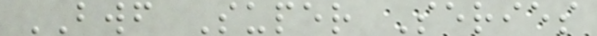BWF Super Series
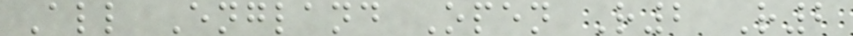All England Open R2 R2
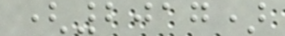(2017)
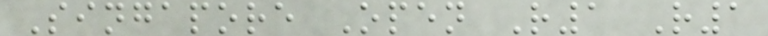Singapore Open R1 R1
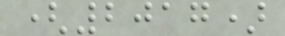(2017)
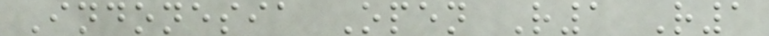Indonesia Open R1 R1
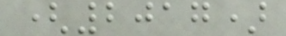(2017)
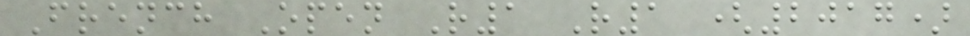French Open R1 R1 (2017)
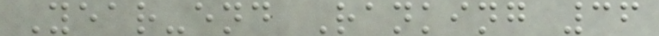Year-end Ranking 36
